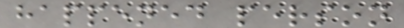happened person
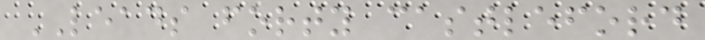LEADS forty castleford
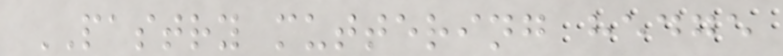PASTRY muttering hedge
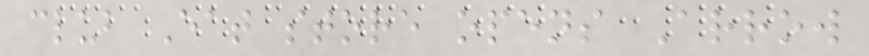club Eat store opens Arrow
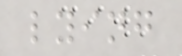lying
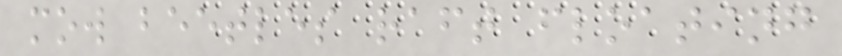mow beetles raft floating
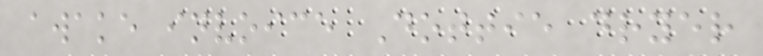awake invoice Dottie dryer
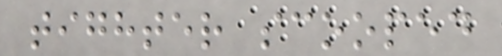tighter scooped
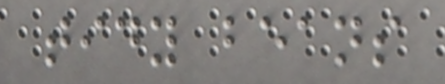tidy beans
